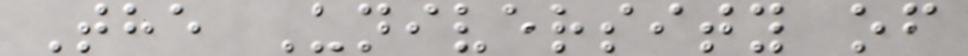The University of
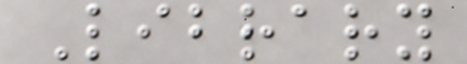Library
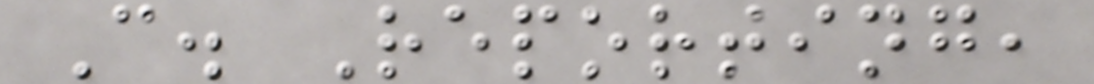C. Reporting,
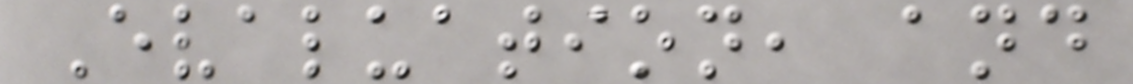Evaluation, and
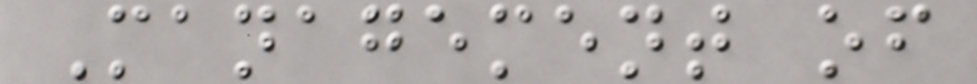Management of
